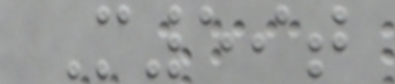M59t
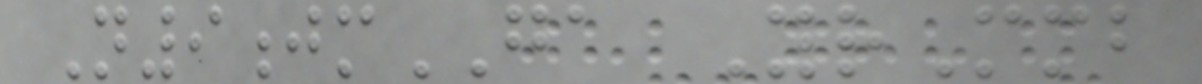N9jmGA YrMmb
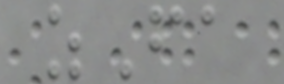zFa
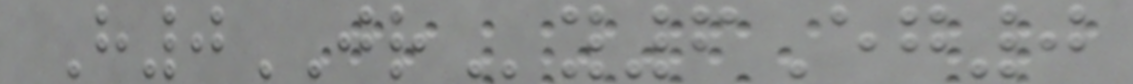H0JRy6Eg0
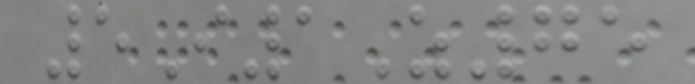5I1Z75
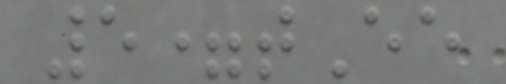5=tEe
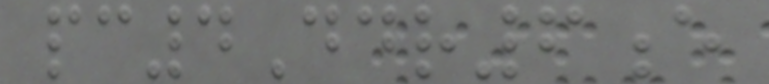pc4Ddr6e
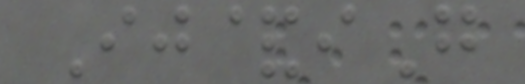Ij&iG
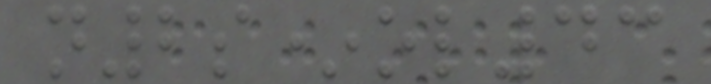n2s*ol43
